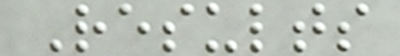Results
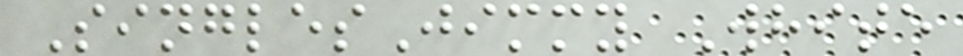SinglesJimmy White
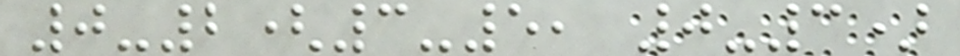0-2(3-5, 0-3)
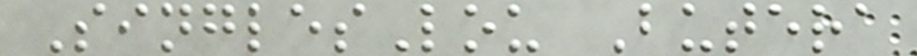SinglesLou Butera
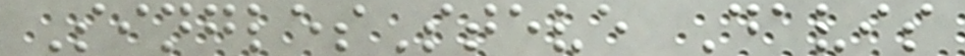SinglesSteve Davis
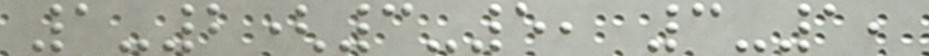1-2(3-5, 3-1,
